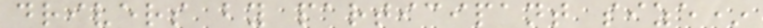drivers by participant size*
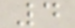4
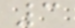3
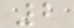2
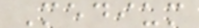Medium
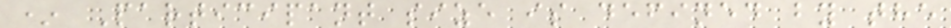* Participant size is defined by the
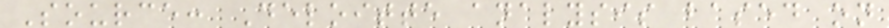Source: Deloitte analysis based on
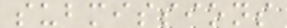submissions
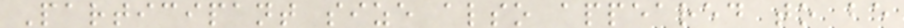Participant size also appeared to be
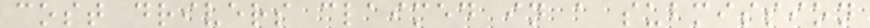cost drivers claimed in a submission
